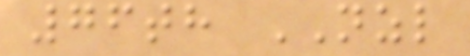76th NZL
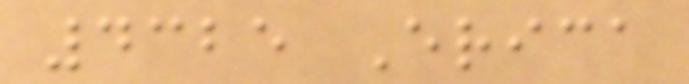4325 Erica
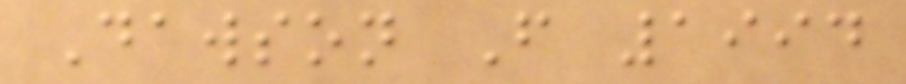Dawson F 1994
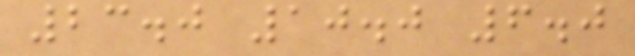23.0 10.0 6.0
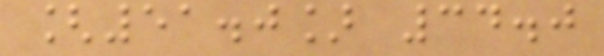[51.0] 34.0
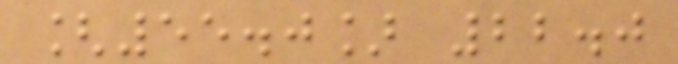[55.0] 22.0
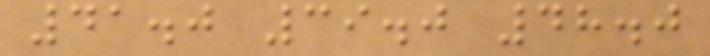41.0 39.0 48.0
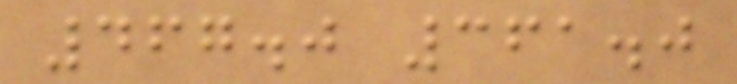467.0 361.0
